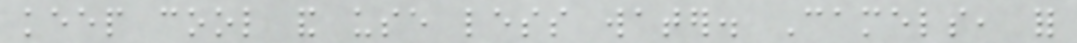keep cool and use less water. Camels, for
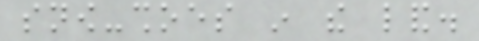snow-shoes in the land.
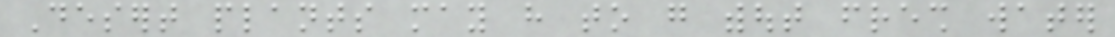Desert plants may have to go without fresh water
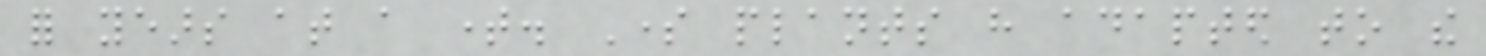for years at a time. Some plants have adapted to the
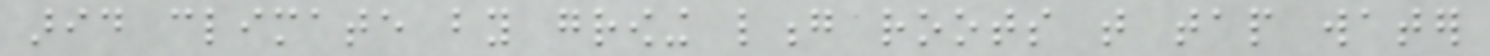arid climate by growing long roots that tap water
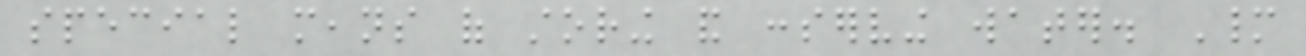special means of storing and conserving water. Many
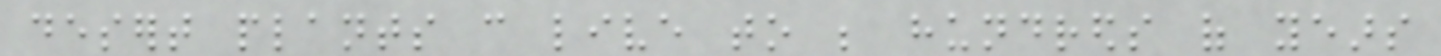desert plants can live to be hundreds of years
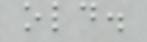old.
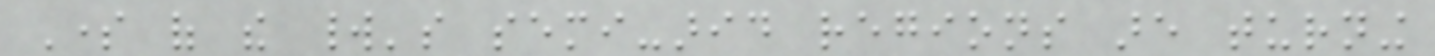Some of the world's semi-arid regions are turning
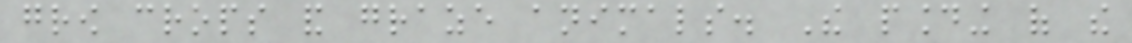grow crops and graze animals. The pounding of the
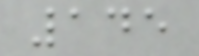145
